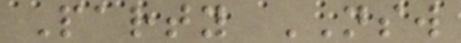Party NSW
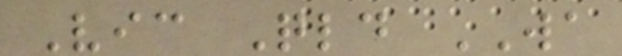Vic Qld WA
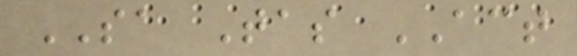SA Tas ACT
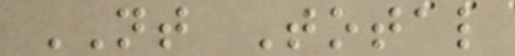NT Total
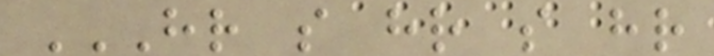HR S HR S HR
